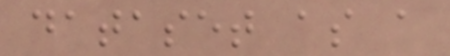dataset as a
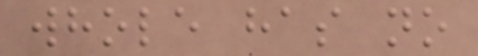whole has no
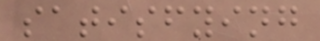satisfying
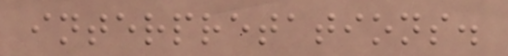interpretations.
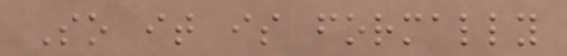So it is formally
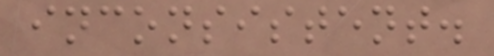inconsistent.
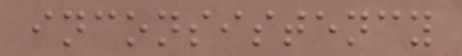inconsistency
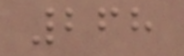268
